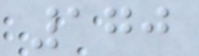170
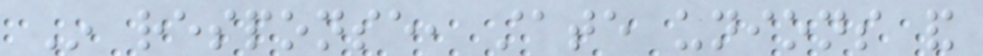In response, state unions and
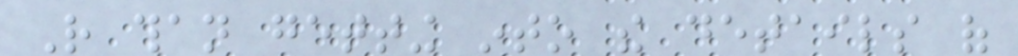Rather than getting into the details of
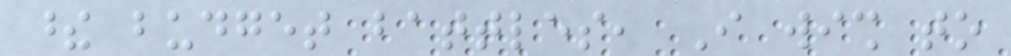these budget battles, I wish to
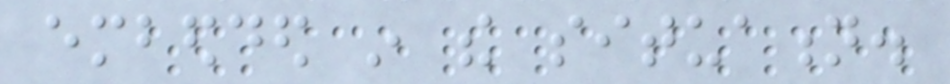embedded in the situation.
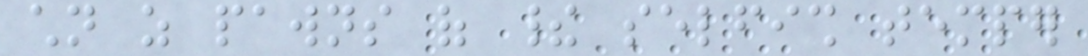children as pawns of their selfish temper
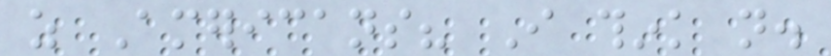as Americans? I think not.
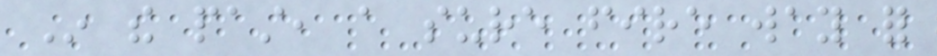In the past, a sure fire way for
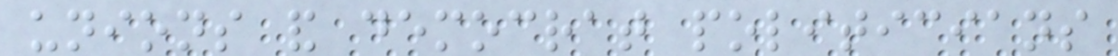unions and democrat politicians
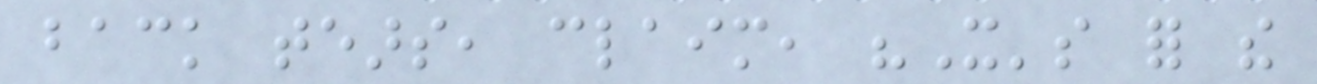back tears, claim, "It's for the
